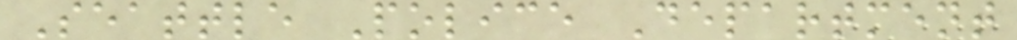Seattle Police Department
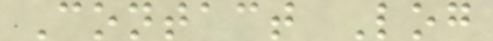Contact Log
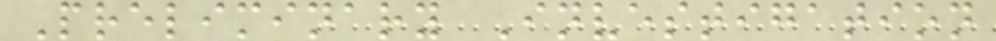Preliminary Investigation
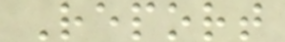Report
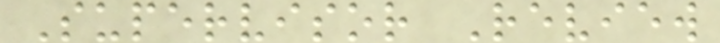Supervisor Review
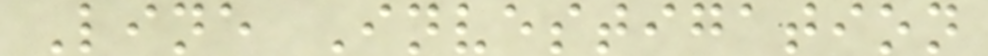Line Investigation
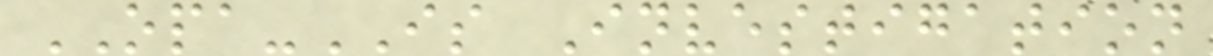OPA-IS Investigation
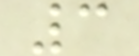3
